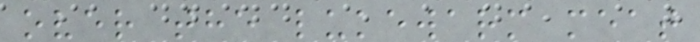over the lukewarm meat
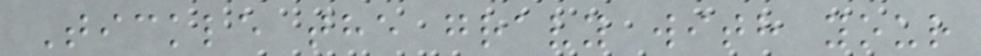Tickle the gravy with your
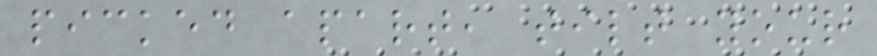picked apart, tilt your
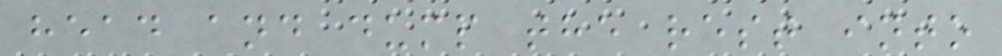head and dump the rest into
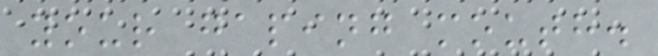your gaping mouth.
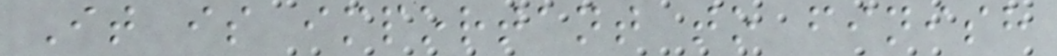It is important to finish
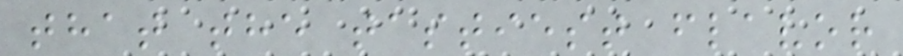that the tastiest flavor
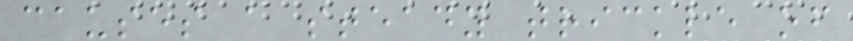causes a steady trickle of
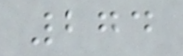274
